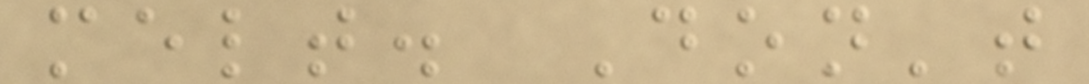melt. Don't
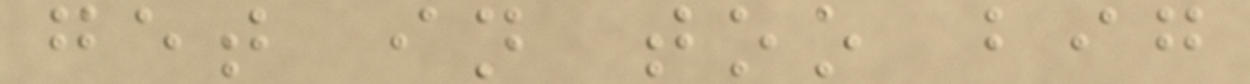get in too big
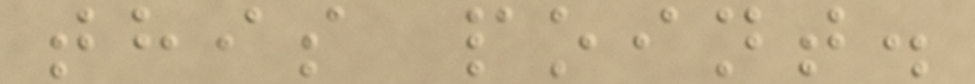this point.
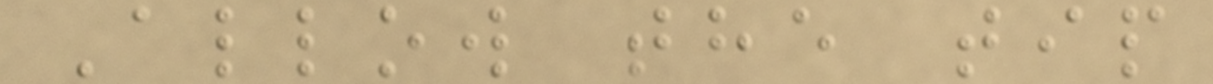Allow the tip
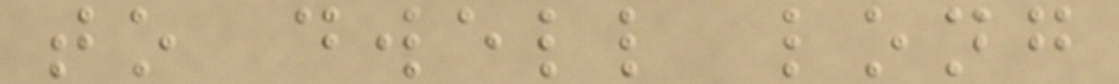to dwell long
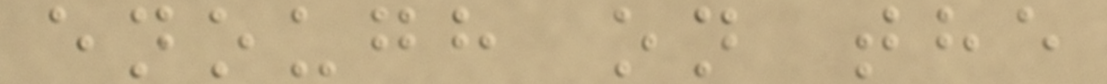enough on the
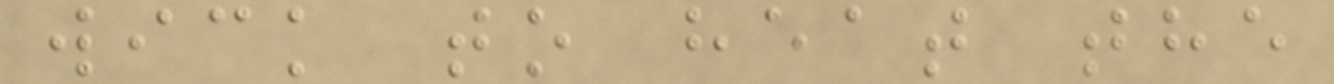wick to heat the
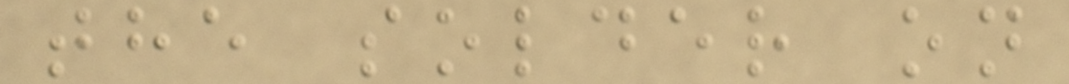the solder on
